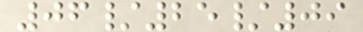06/25/09
